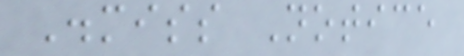Dismiss Notice
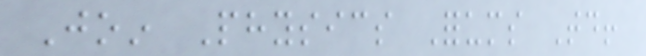Join Physics Forums Today!
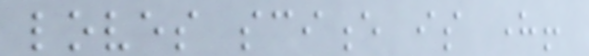loves science is here!
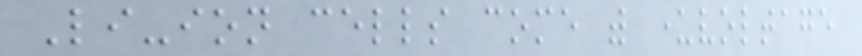Li-ion cells come with undervoltage
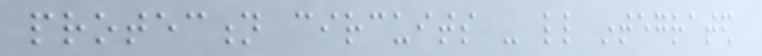protection circuits - little integrated
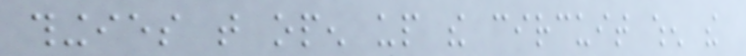thingies that open up the circuit when the
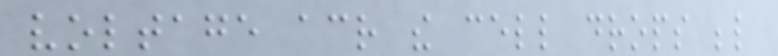voltage across the cell drops below
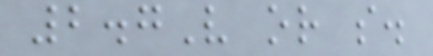2.7V or so.
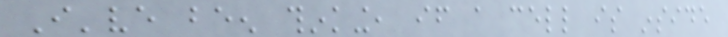I've been thinking, if a cell is inside
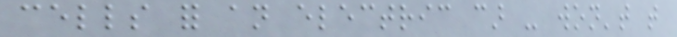cells for an electric car - won't that
